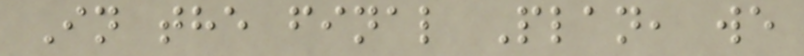In the final Plan, we
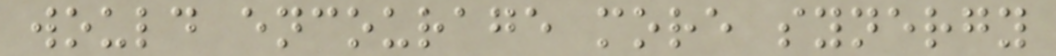would encourage more synergy
